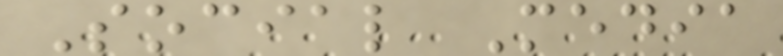Social Media
